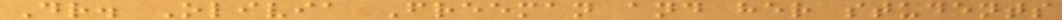Dr. Olivia Freeman and her students
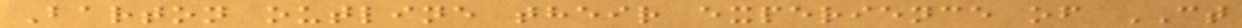Barton outline their experience of CT
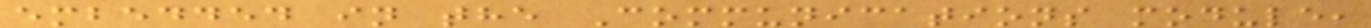embedded in the Communications module,
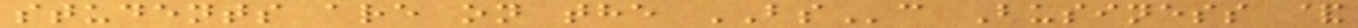students are on the BSc Business &
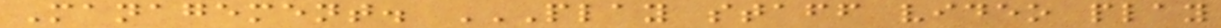Management. PLAY STAFF VIDEO PLAY
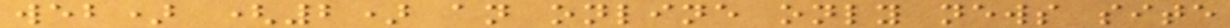web) (2) an online only news site
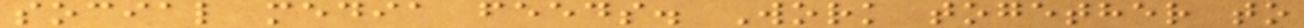social media feeds. Work together to
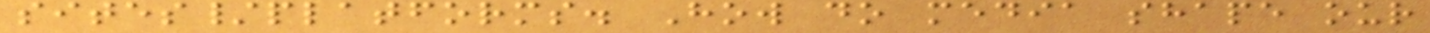sites/platforms. How do media shape our
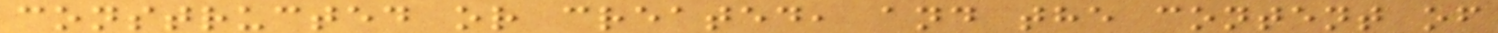constructed or created, and the content of
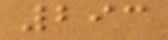293
